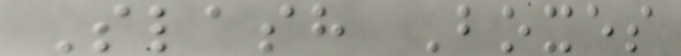Slash Boxes
